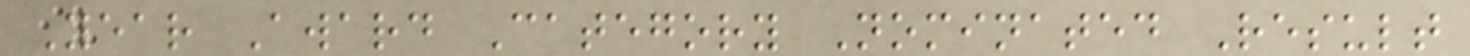Year Award Category Nominated Result
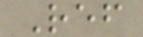Ref
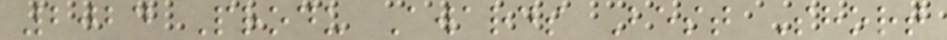2024 Produ Awards Best Short
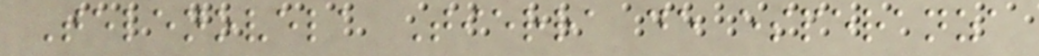Telenovela Tierra de esperanza
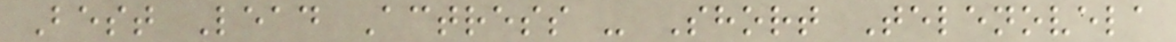Best Lead Actress - Short Telenovela
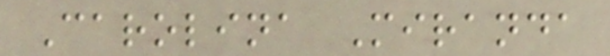Carolina Miranda
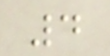4
